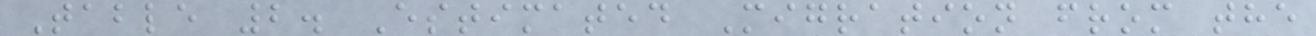Table 2. Estimated Migration from the
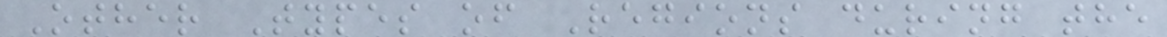Other Types of Regions during the
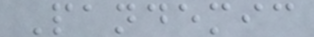Pandemic
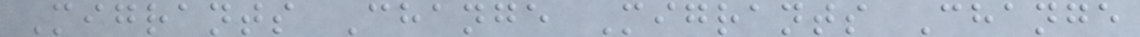Migrants Change Migrants Change
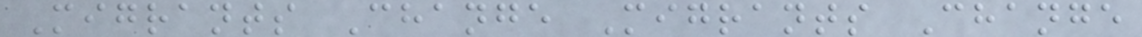Migrants Change Migrants Change
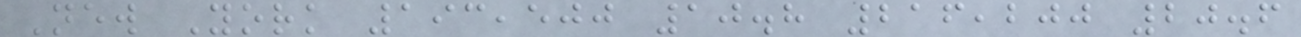New York 193,500 10.8 216,200 20.6
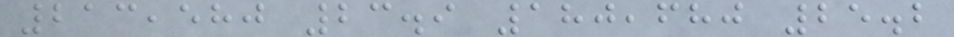213,580 23.9 180,680 25.2
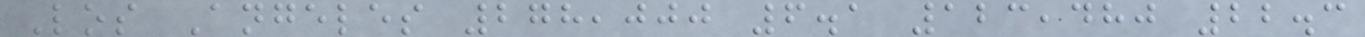Los Angeles 278,000 6.1 123,480 22.3
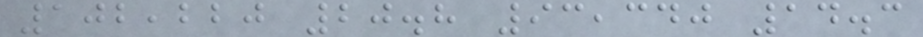102,220 20.8 93,340 14.3
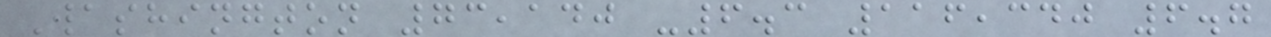Washington 73,140 -6.3 116,340 6.7
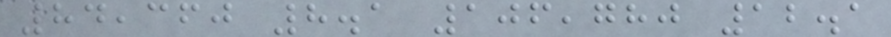84,360 8.1 106,780 12.1
